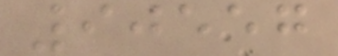90557
